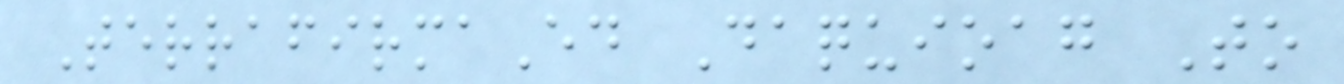TerrafirmaEd Daquioag To
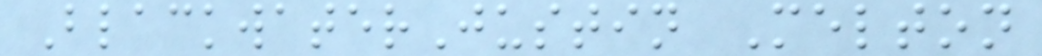BlackwaterJustin Melton
